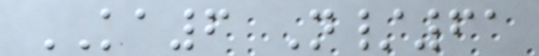KA6 N/61
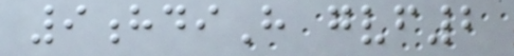9hdiH gvf2
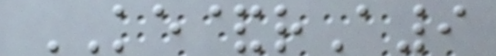KE&rA9
